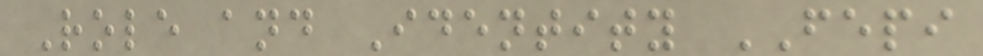Role and Identity FEPI
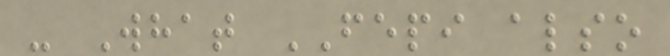- What FEPI also
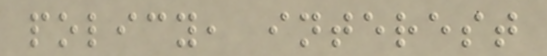policy, interest
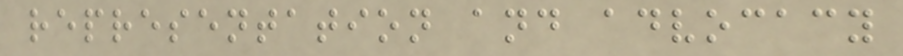representation and advocacy
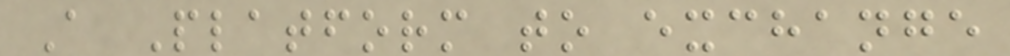A Platform to exchange
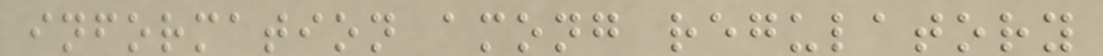information among regulatory
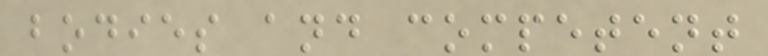bodies and competent
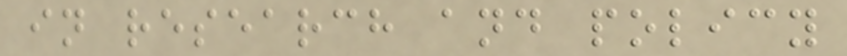in research and policy
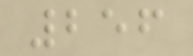256
